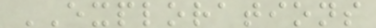EXPLORATIONS
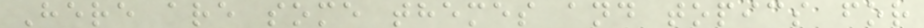Here are some themes and topics for
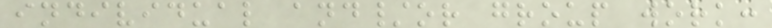individual and/or group work:
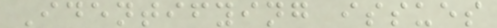Identifying issues
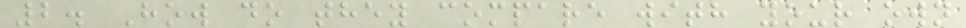2. How do they compare with your own
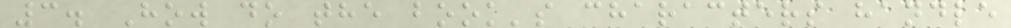3. How do the book's characters handle
